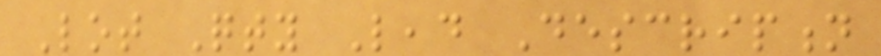Lot Qty Lead Description
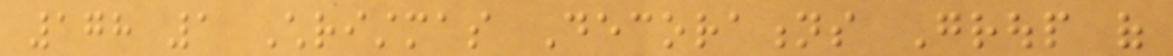178 1 Christmas Decorations Group of
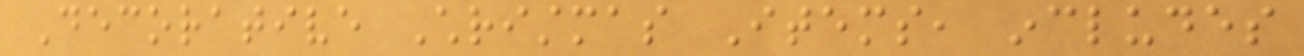Decorative Christmas Items, includes
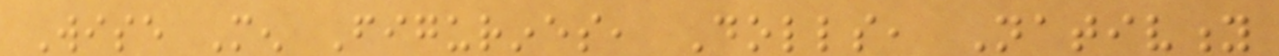Wise Men Figurines, Dolls, Nativity
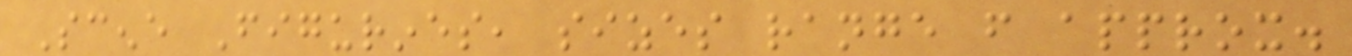Scene Figurines, sizes range from approx.
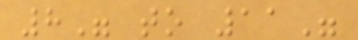8" to 11"
